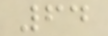64
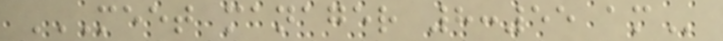MEET MANAGER 8:55 AM
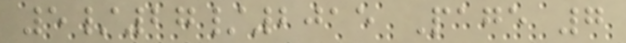5/27/2015 Page 7
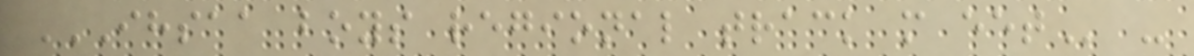IHSAA BOYS REGIONAL TRACK M EET -
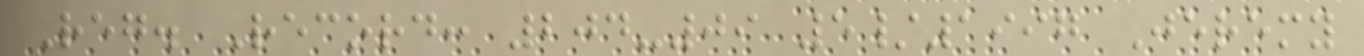Reg. Record: 204-09 5/1997 Jeremy
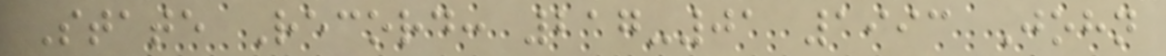State Record: 217-01 1993 John
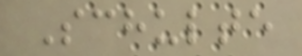Schulte
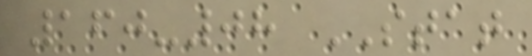160-08 STAT
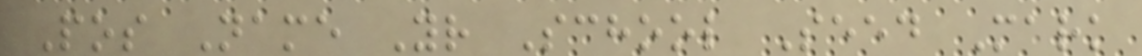Pos Name Yr School Seed Mark
